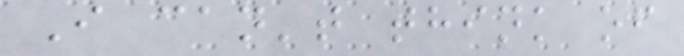I can't think of
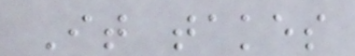It takes
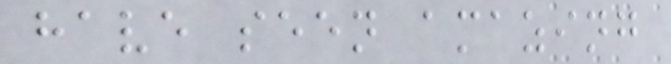have seen amazing
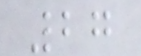27
